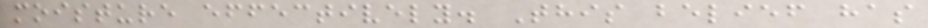moisture effectively. This belief has
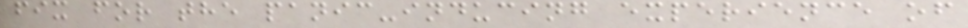fix for the panic-inducing experience of
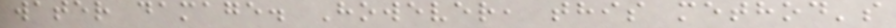water damage. However, this method's
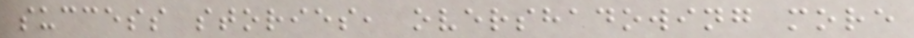success stories, overshadowing more
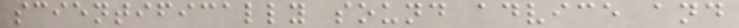scientifically sound advice and
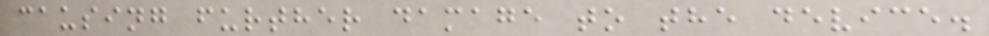causing further damage to the device.
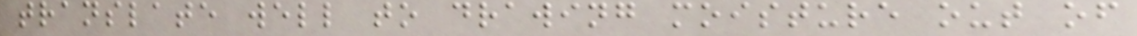translate well to drawing moisture out of
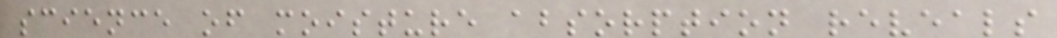science of moisture absorption reveals
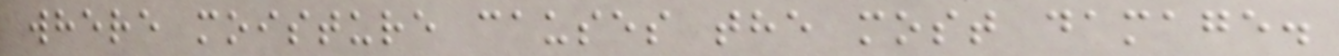where moisture causes the most damage.
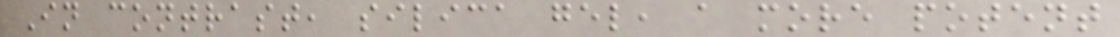In contrast, silica gel, a more potent
